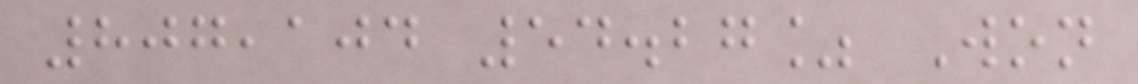807,104 54.27% Won
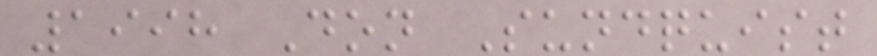1998 Don Sundquist
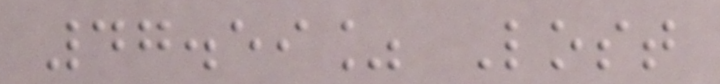47.59% Lost
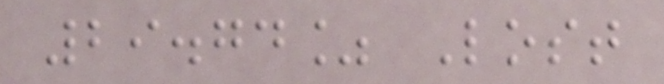29.74% Lost
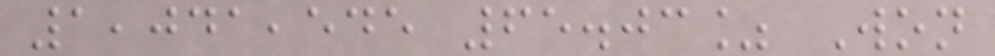1,041,545 65.03% Won
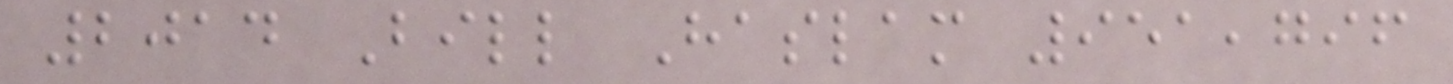2014 Bill Haslam 951,796
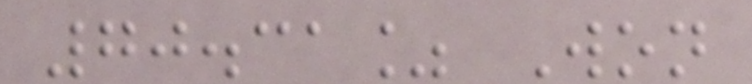70.31% Won
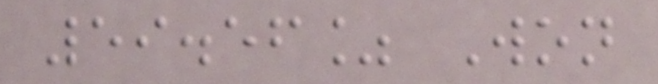59.56% Won
